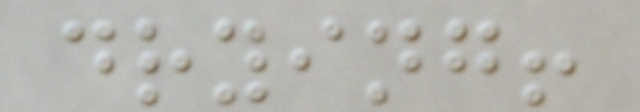drying!
